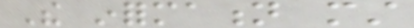The information must
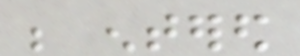be entered
